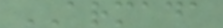ARMADA
